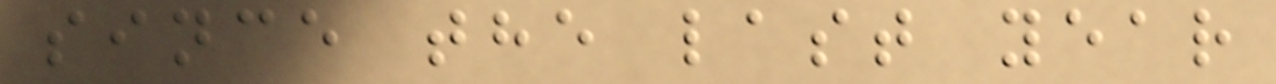since the last year
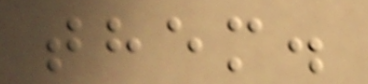them.
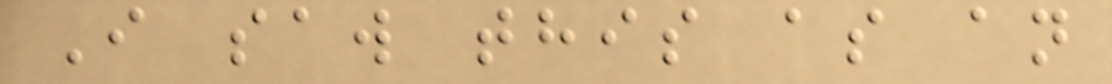I saw this as an
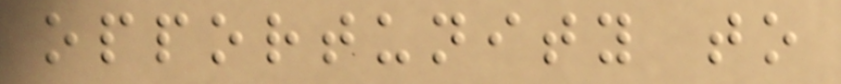opportunity to
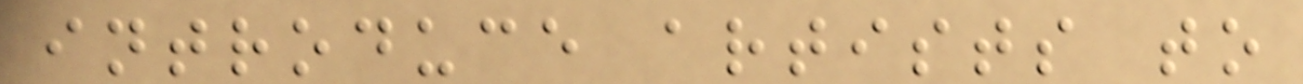introduce artists to
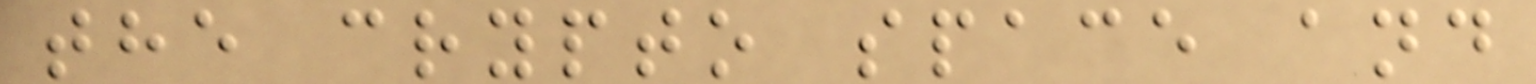the crypto space and
